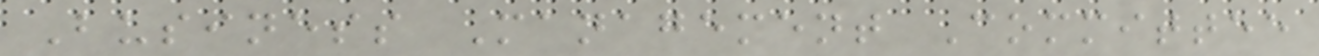Business Management Committee
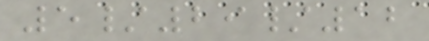5/29/12
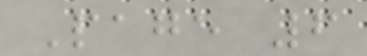Page 6
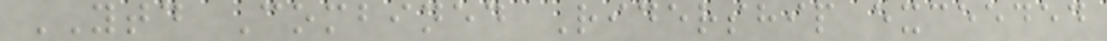YTD Combined Ridership exceeded
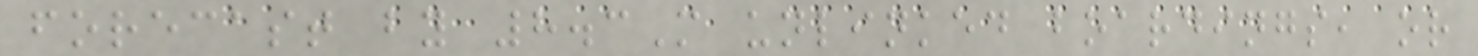forecast by 8.3M unlinked boardings, or
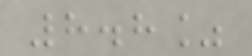8.8%
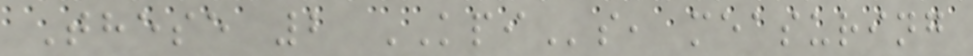These 2 KPIs, measuring
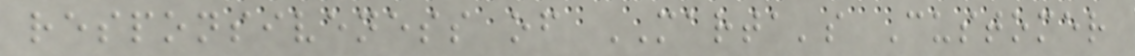responsiveness of MARTA's Customer
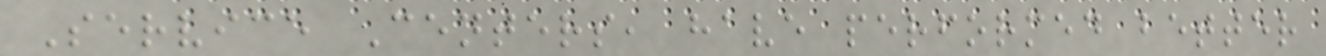Service Centers, have performed better
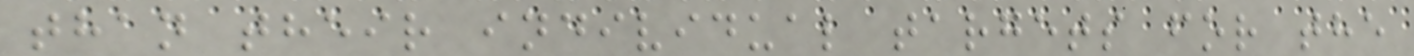than their individual targets for the
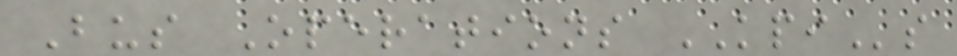Bus Operations KPIs
